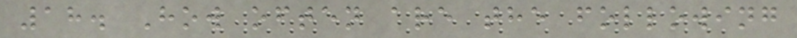18. How often are the following
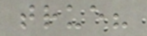true?
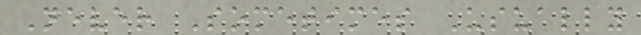Never Sometimes Usually
